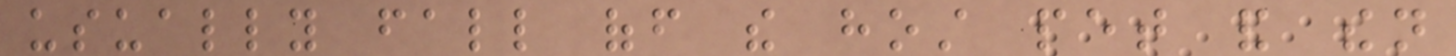usually fall off the host pet and then
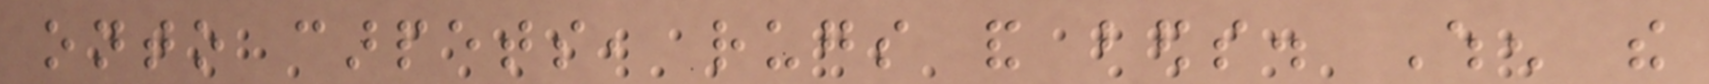onto carpets, rugs and beds. When the
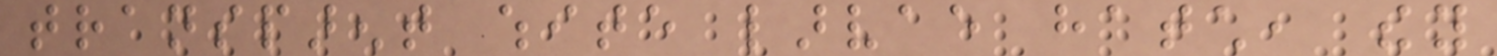transparent white larvae hatch, they
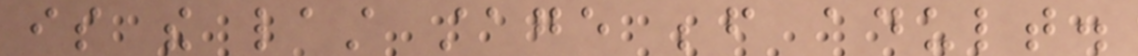is the last stage before adult.
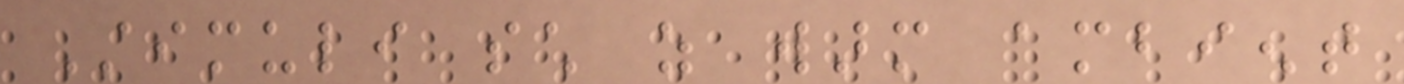Stimuli such as warm ambient
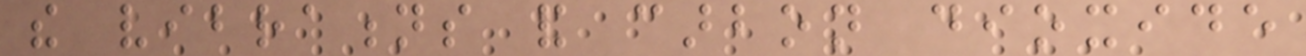the vibrations and carbon dioxide
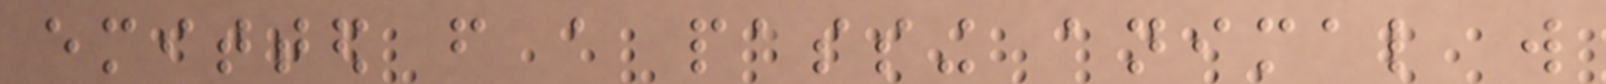emitted from a passing animal will
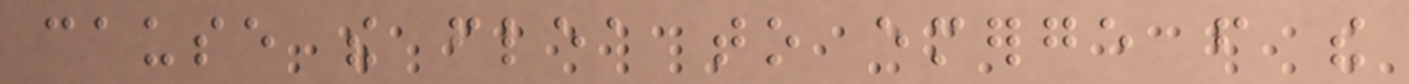cause the flea to emerge from the
